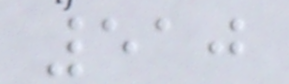510
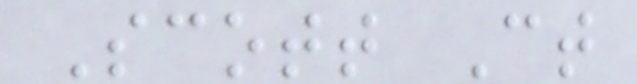Scott Ct
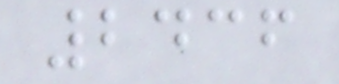2436
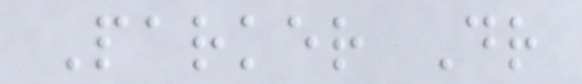Parker Dr
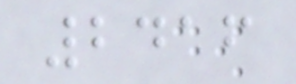2416
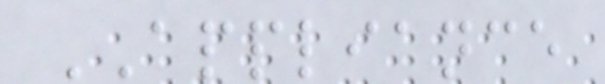APPLIANCE
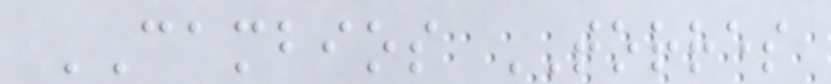CAMBIOS TORRES
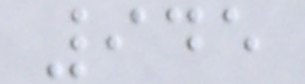945
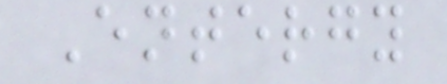Entergy
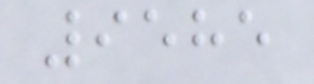9585
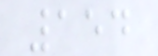154
